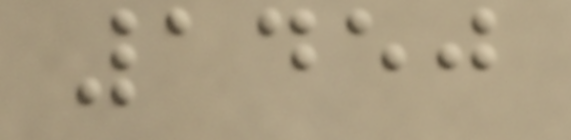1450
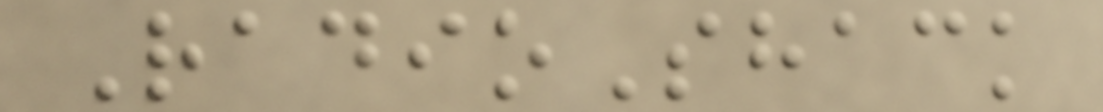RadioShack
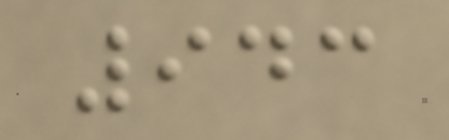943
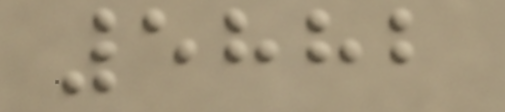5882
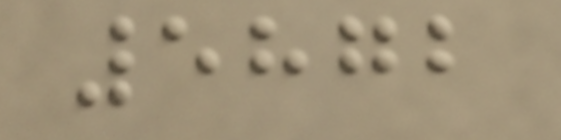5872
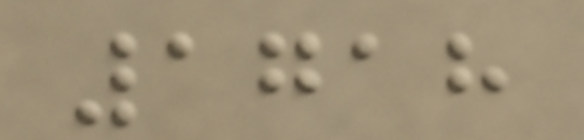1718
